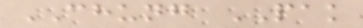CHUNG PAK
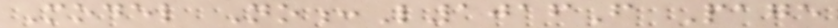Model No:L1016F Page
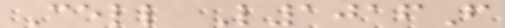Cell L1016F
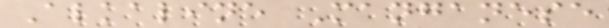Alkaline Manganese
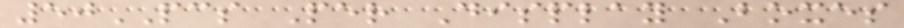50PCS Per Display Boxes
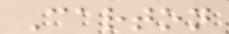Carton
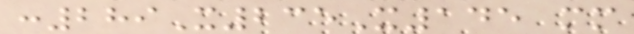:289X235X145 mm
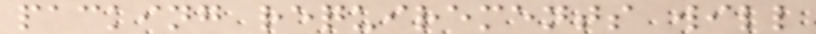packing requirements will
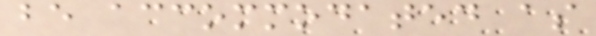be accommodated as
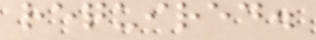required.
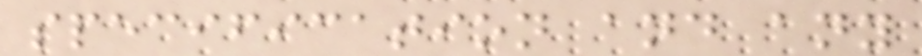specification and any
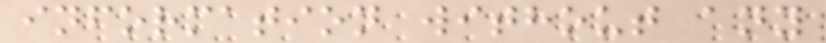information without any
